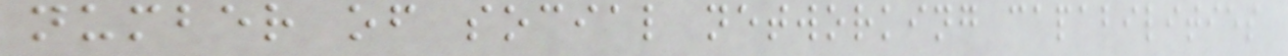number of social networking capabilities
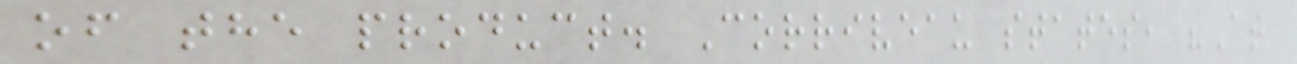of the product. Corriveau states, "At
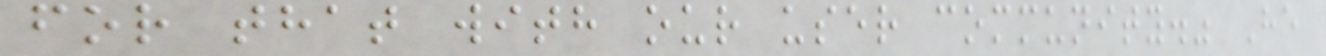for that with our user community." He
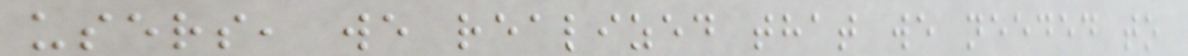users, we realized that we needed to
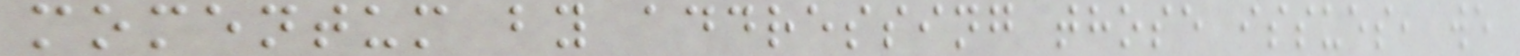momentum by addressing those issues, we
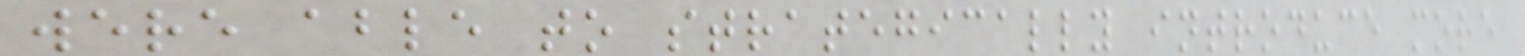were able to strategically introduce more
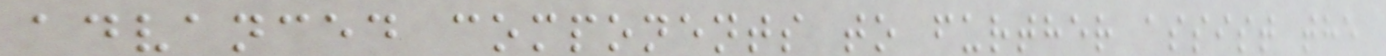advanced components to further assist the
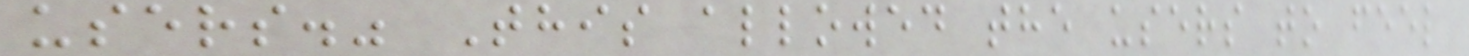users." This allowed the users to feel
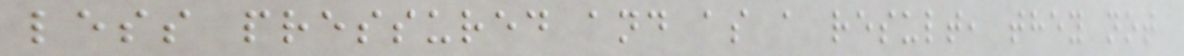less pressured and as a result, they not
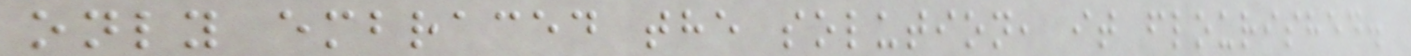only embraced the solution, it flourished.
